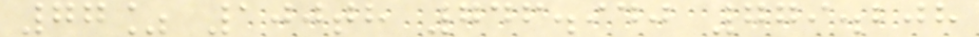77% 100th 746.940 779.208
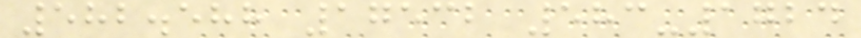582.588 17532 583-1724
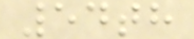54th
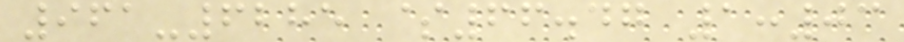961-6285 $66.47 1:03
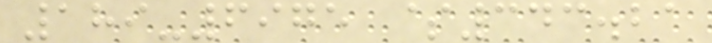189-6975 $343.21
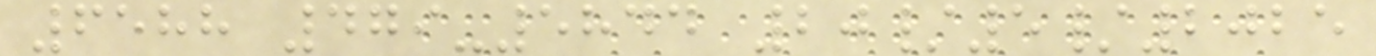6588 479-5844 20/5/2025
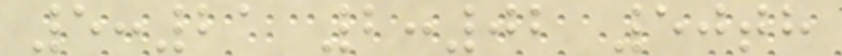5:21 2:02 50th
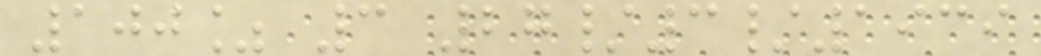100% 3 27/3/1939
